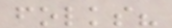folks?
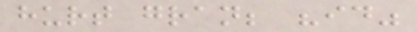hurt gran; "id"
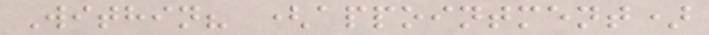Within? (appointment)
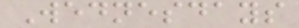Wednesdays
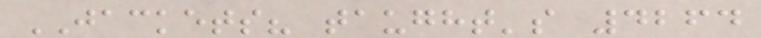JACKETS? taught's 4264
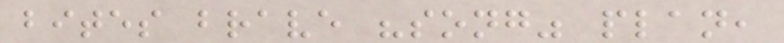bites brave "song" plan,
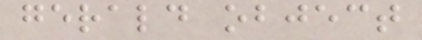gerald object
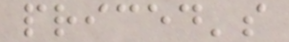priced's
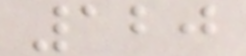120
